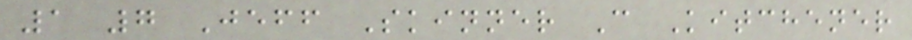1 7 Jeff Skinner C Kitchener
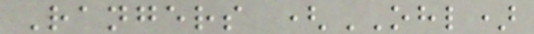Rangers (OHL)
